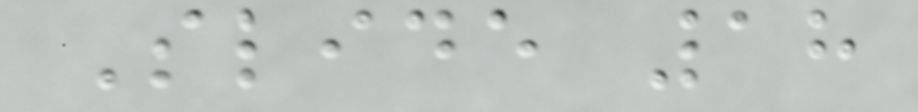Slide 18
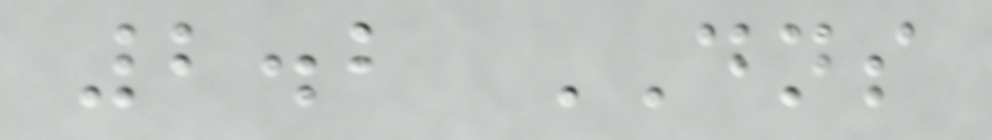2.2 DNS
